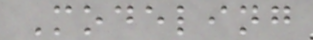Modeling
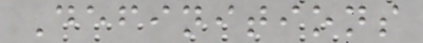Definitions
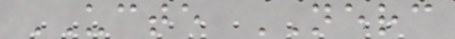UCTE NERC
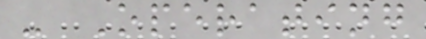- Operating
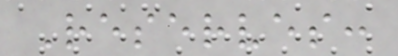Reserves:
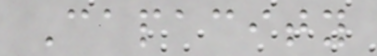Capacity
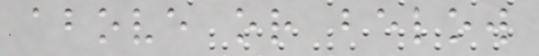above or below
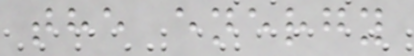the energy
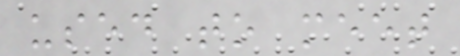used to meet
